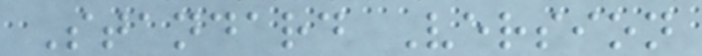Standard Version
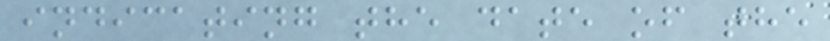indicating the date of the
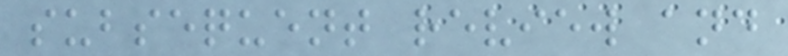subsequent review and
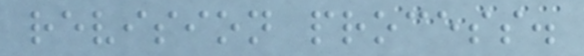revision process.
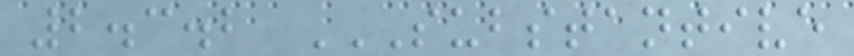2.3.2 SUBSTANTIVE
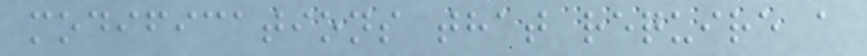modifications that require a
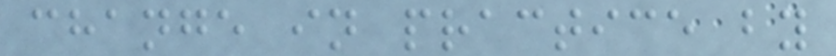change in practice by
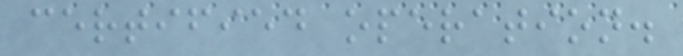certified operation.
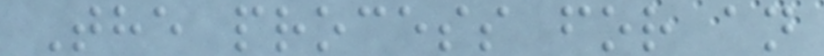The process for an
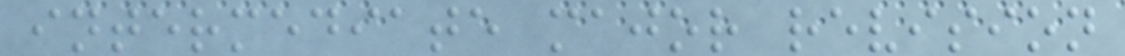intermediate major revision
